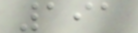191
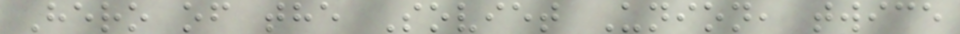Hero of the Soviet Union, twice
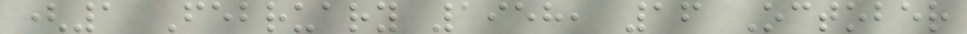(1 February 1958, 16 October
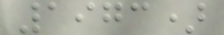1973)
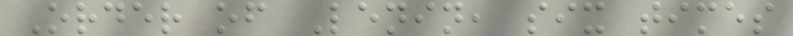Order of Lenin, six times
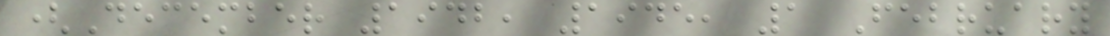(December 1942, 1945, 1 February
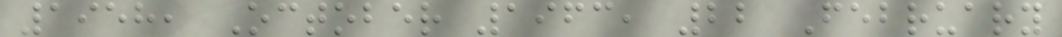1958, October 1963, 22 February
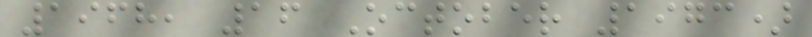1968, 16 October 1973)
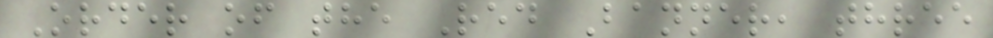Order of the Red Banner, three
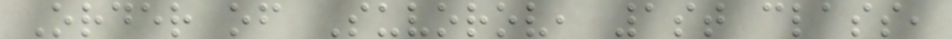Order of Suvorov, 1st class,
